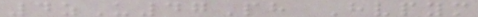4zU47Ph Hvpym
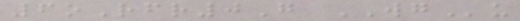6oRfr0G WGu
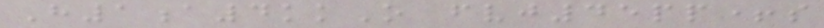H1a4kkO fvj45pp+s
